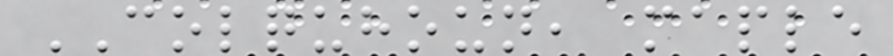COLQUHOUN, maple
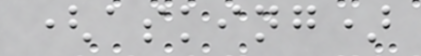(asking)
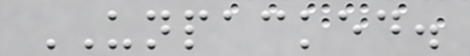UNPACKED.
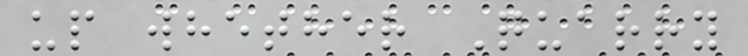up whether Quarry
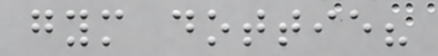gym dottie?
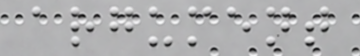argument
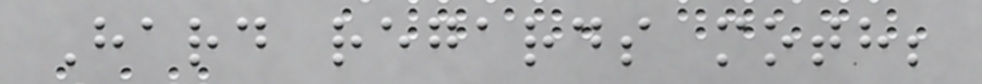Hard regards moth;
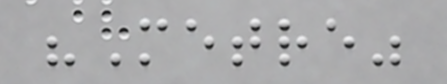"Metre"
